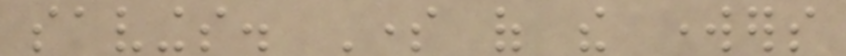savings. Some of the workers
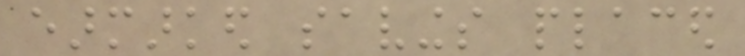earmarked savings placed
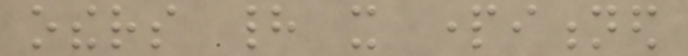others had it partitioned
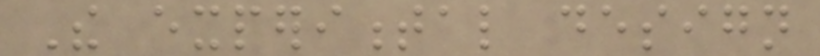The experimental design
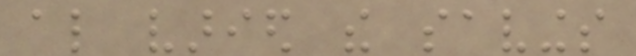also varied the savings
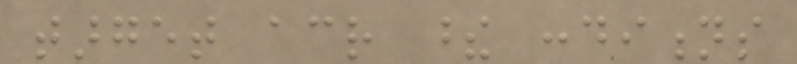target across these conditions
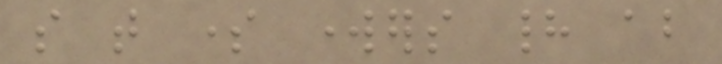so that some workers had about
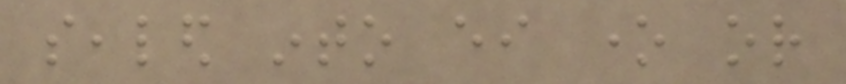sealed into either one or
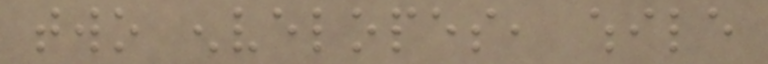two envelopes, while
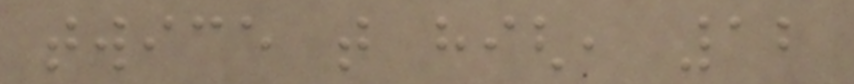twice that high, 12
